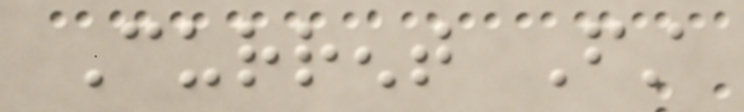Current First
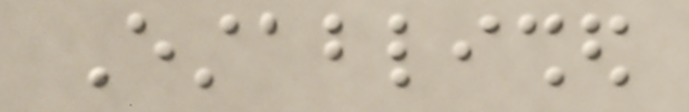Established
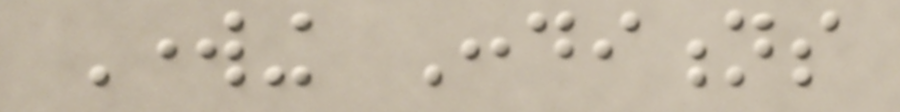Working Conditions
